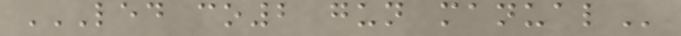LED CO2 GUN MANUAL
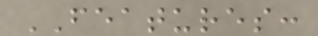FEATURES:
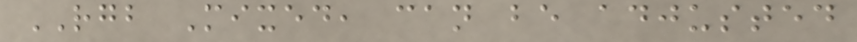RGB Mixed, can be adjusted
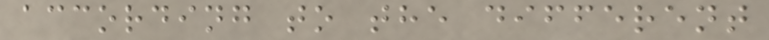according to the different
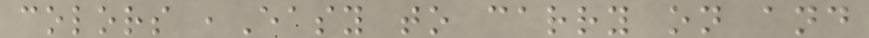colors ,Easy to carry on and
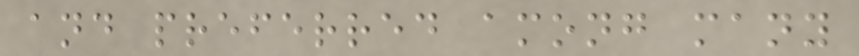and preferred among many
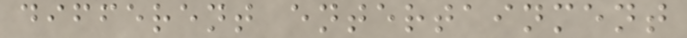different entertainment
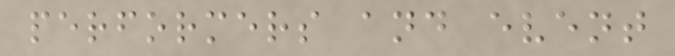performers and event
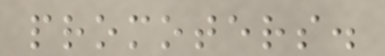promoters.
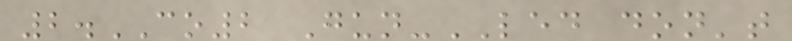2.CO2 Gun-LED don't
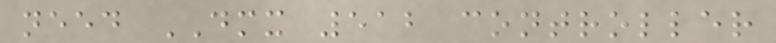need DMX 512 controller
